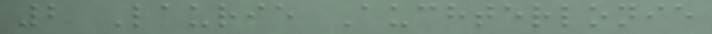2 Laurie Auchterlonie
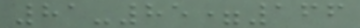81-85=166
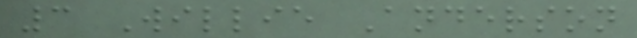3 Willie Anderson
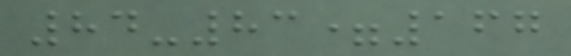84-83=167
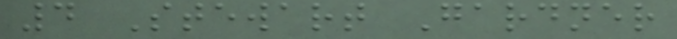4 Stewart Gardner
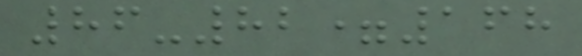86-82=168
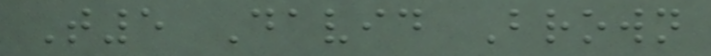T5 David Brown
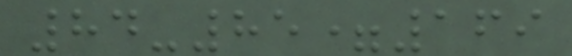84-85=169
